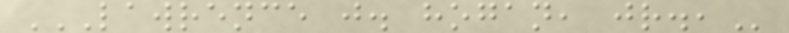LAWRENCE J. HOGAN, JR.,
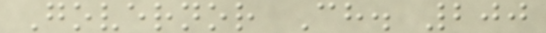Governor Ch. 200
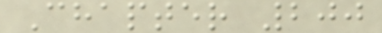Chapter 200
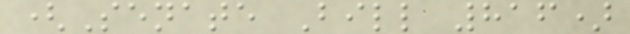(Senate Bill 816)
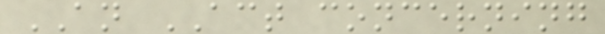AN ACT concerning
